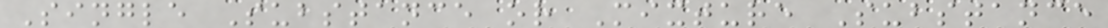Single Substance or Mixture Substance
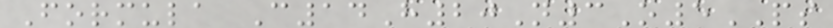Formula C14H20N3O5PS
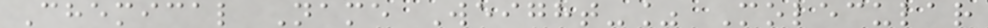Chemical Name Weight-% Molecular
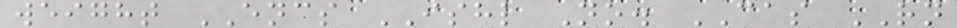weight ENCS ISHL No. CAS RN
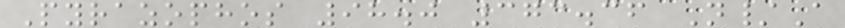Pyrazophos 98.0 373.36 N/A
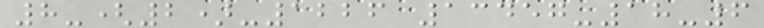8-(2)-1226 13457-18-6
